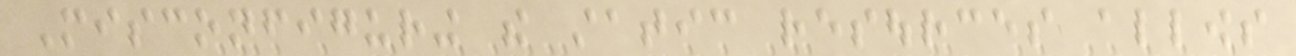Misconfiguring the static resources allows
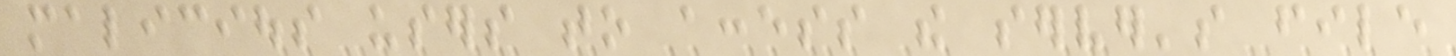malicious users to access the server's file
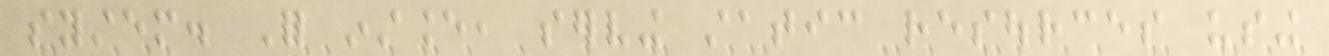system. For instance, serving static resources using
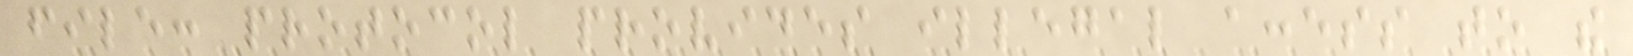file: protocol provides illegal access to the
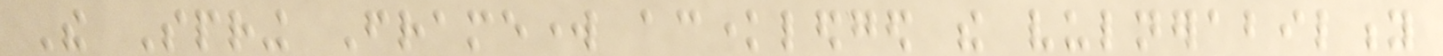The Spring Framework acknowledged the vulnerability
